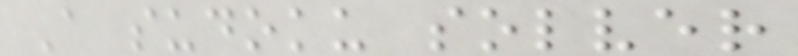A sudoku solver
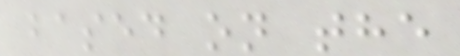based on the
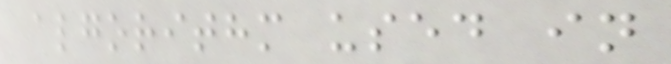algorithm used in
